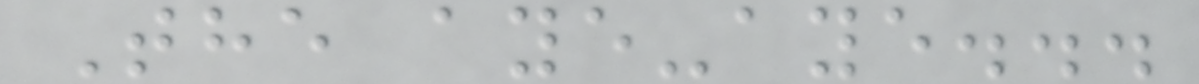The aye-aye...
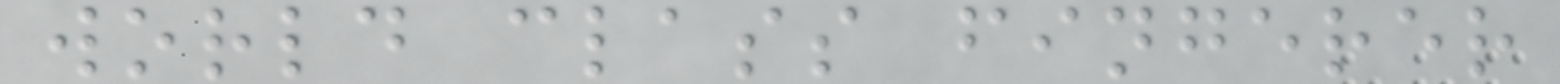world class fingerer
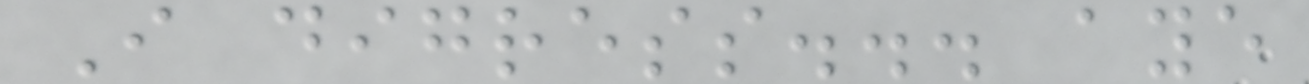I digress... aye
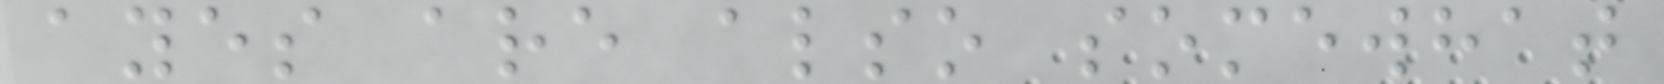ayes are also somewhat
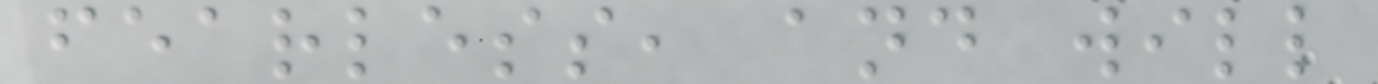fearless, and will
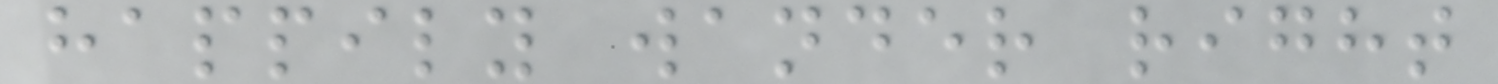happily wander right
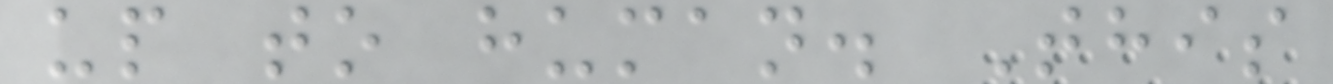up to human. This
